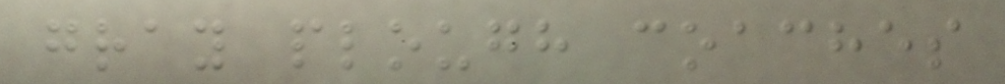gray plough coaches
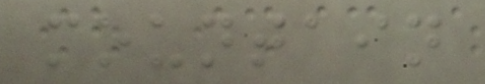mountain
